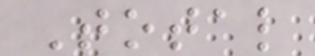Total
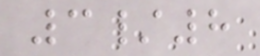3/8
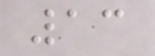13
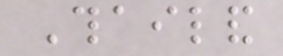Thailand
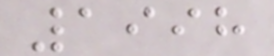1998
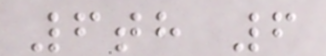6th 6
